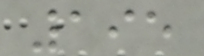195
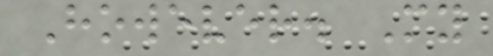However. My
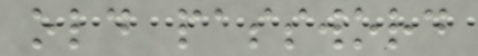old password
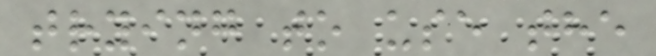trying to use the
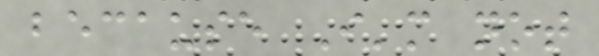because I'm not
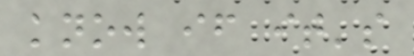know if it's
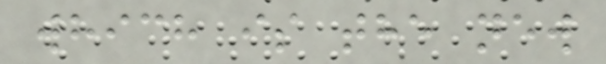which is the new
